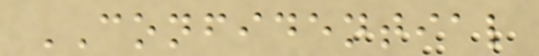CONFIDENTIAL
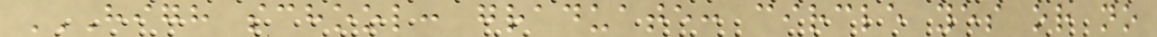HIGH SCHOOL: GRADUATE: CIRCLE YES OR NO
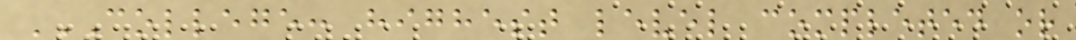COLLEGE: HIGHEST LEVEL COMPLETED OR
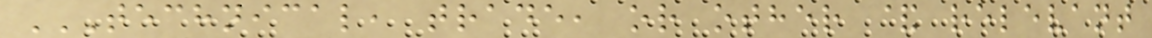TECHNICAL, TRADE, OR OTHER & RELEVANT
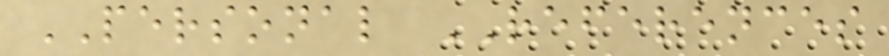PERSONAL REFERENCES
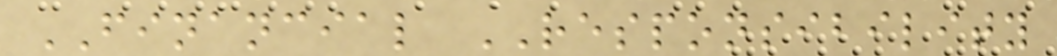FINANCIAL RESPONSIBILITY
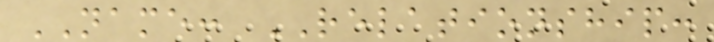NAME: RELATIONSHIP:
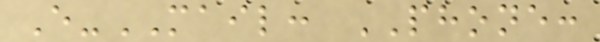E-MAIL: PHONE:
